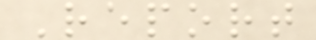Report
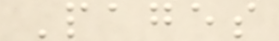Pages
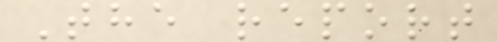The report
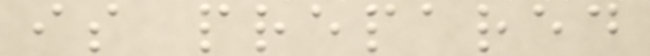is prepared
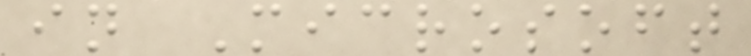in Microsoft
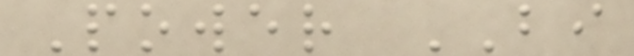Power BI
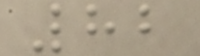82
